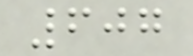607
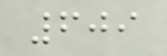609
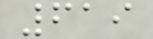619
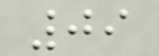09
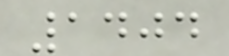1404
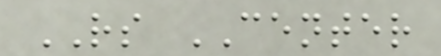RS CENTER
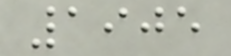1905
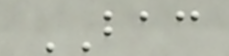BAC
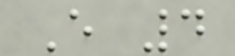E 4
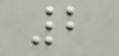2
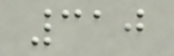310
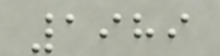1989
